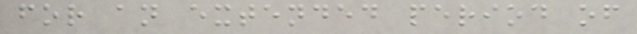for an extended period of
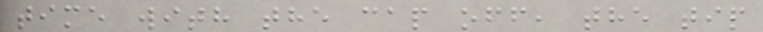time with the cap off, the tip
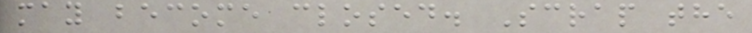may become closed. Scrap the
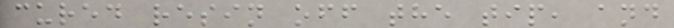cured resin off the tip, and
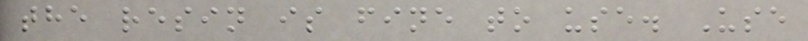the resin is fine to use. Use
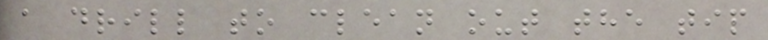a drill to clean out the tip
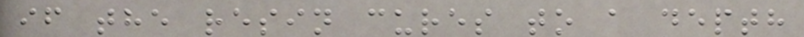if the resin cures to a depth
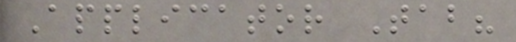Applicator Tab?
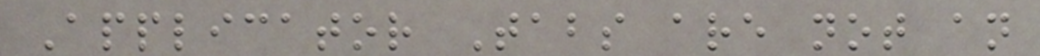Applicator Tabs are not an
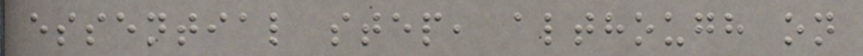essential step, although on
